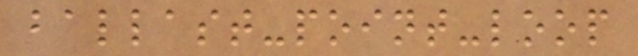ballast-point-loop
